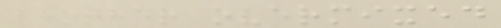brother overmixed
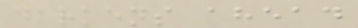darkens ahead
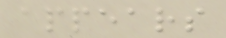appears
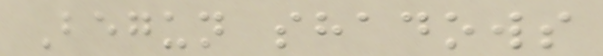Begun shadows
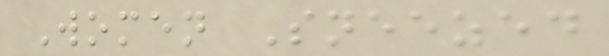Women Sneezed
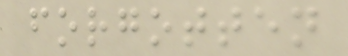forgotten
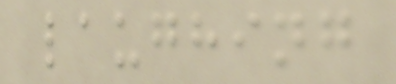laughing
